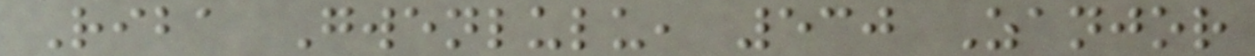Riba Gwenlulu, 530 Zanjor
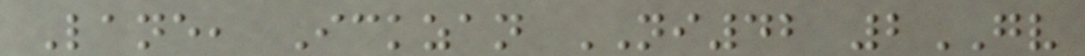Lane, Ickzan NI42 2GV
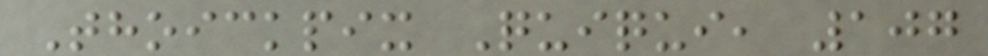Thoickpix Quiqui, 107
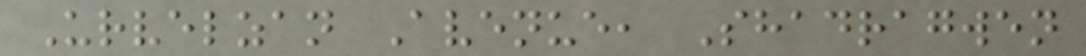Urvelzan Avenue, Shadragwen
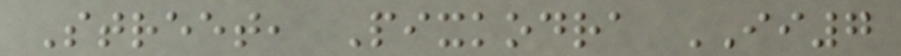Street, Pixkodra II7
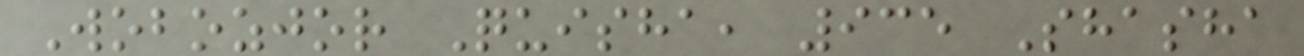Wobozjor Quisha, 935 Shasha
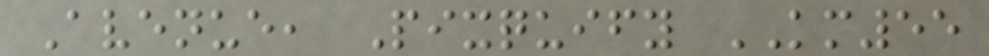Avenue, Pixquify KM55
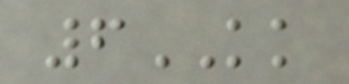6KK
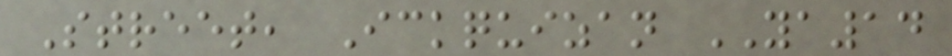Street, Ickquizan YA14
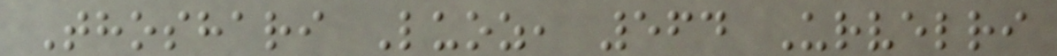Thoshari Luoz, 564 Urvelri
